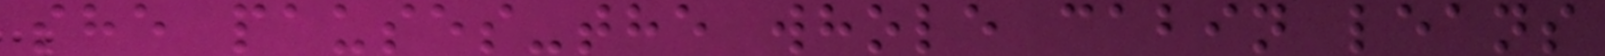she pauses-the whole cabin leans
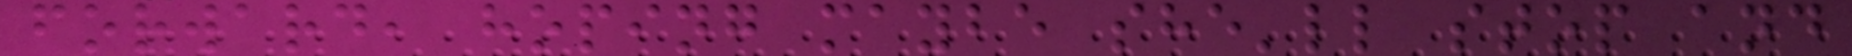forward, hoping maybe she'll stop and
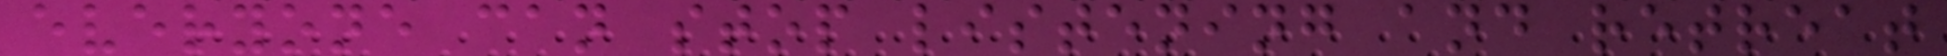everyone can stop listening and retreat
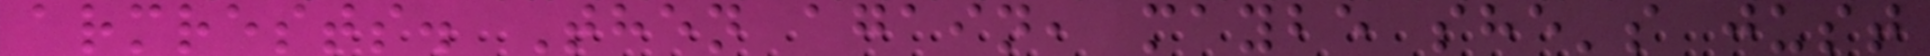armrests. Then again, maybe she's just
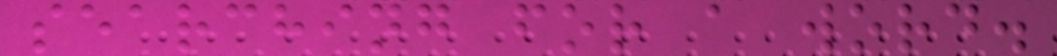searching for a word.
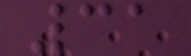31
